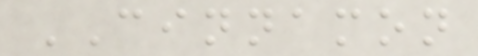CINNAMON
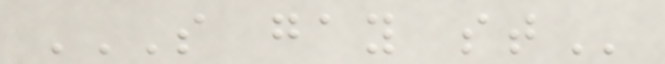S GAY ST
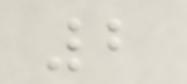2
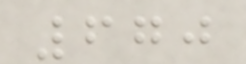670
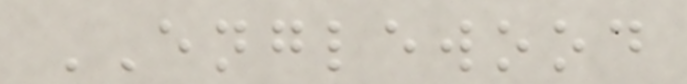ENGLEWOOD
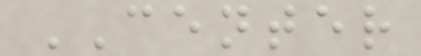CENTER
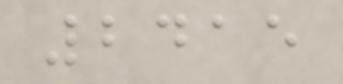2415
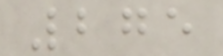275
